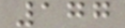177
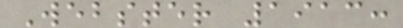Webster 1913:
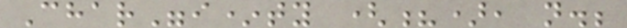Char"i*ty (?), n.;
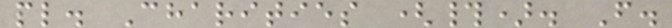pl. Charities (#). F.
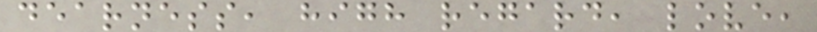dearness, high regard, love,
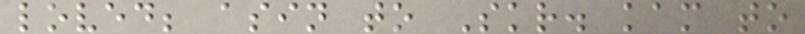loved; asin to Skr. kam to
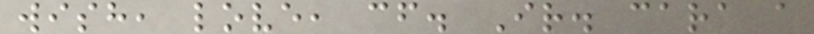wish, love, cf. Ir. cara a
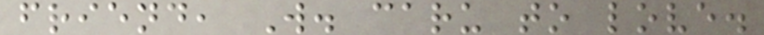friend, W. caru to love.
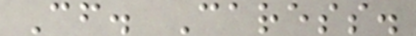Cf. Caress.
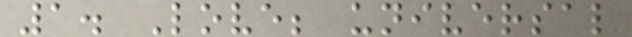1. Love; universal
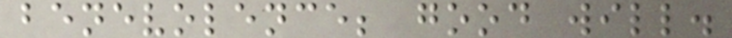benevolence; good will.
